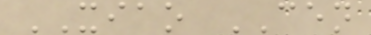XIAO CEN
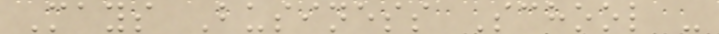Mays Business School -
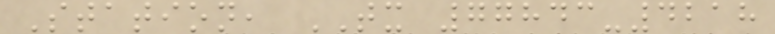Station, TX 77843-4218
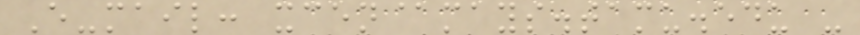E-mail: xcen@mays.tamu.edu -
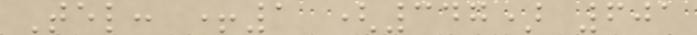Tel: +1 (347) 601
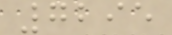7295
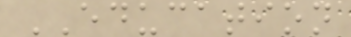EDUCATION
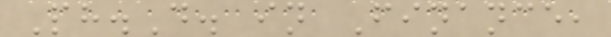Ph.D. in Finance,
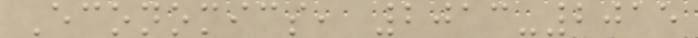Economics, 2013-2015
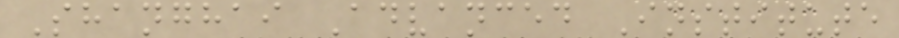Shanghai Advanced Institute
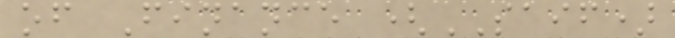of Finance (SAIF)
